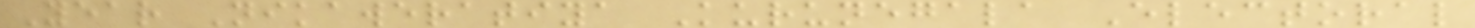Year Nikaweratiya Kurunegala Electoral
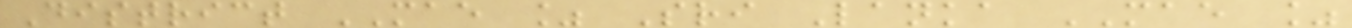District MAE % Sri Lanka MAE %
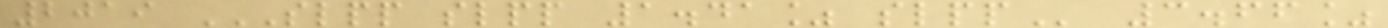2019 SLPP SLPP 1.41% SLPP 3.66%
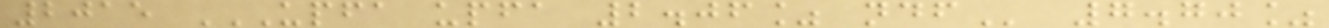2015 UPFA UPFA 2.06% NDF 7.70%
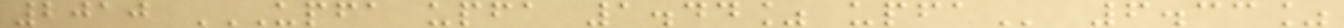2010 UPFA UPFA 1.44% UPFA 6.33%
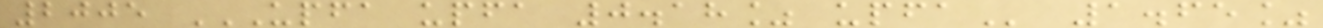2005 UPFA UPFA 0.18% UPFA 1.65%
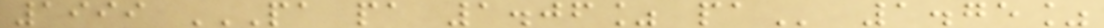1999 PA PA 1.06% PA 1.75%
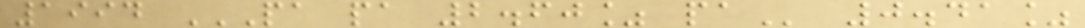1994 PA PA 2.60% PA 0.41%
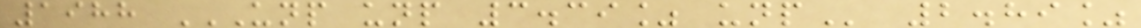1988 UNP UNP 3.39% UNP 2.89%
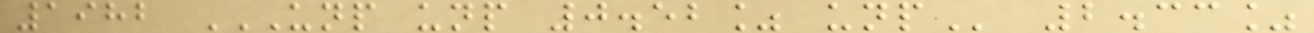1982 UNP UNP 0.52% UNP 2.33%
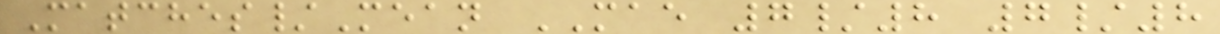Matches/Mean MAE 7/8 7/8
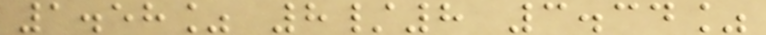1.58% 8/8 3.34%
